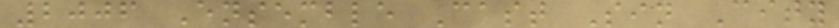2006 Ensemble Cast Sin City
